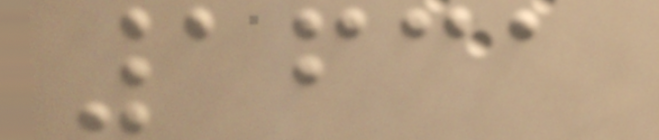1631
